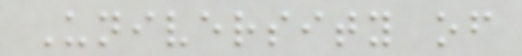University of
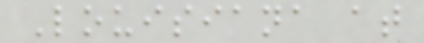Louisiana at
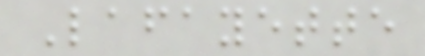Lafayette
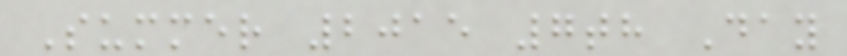Summer 2015 7th Day
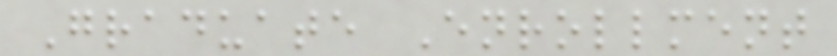Graduate Enrollment
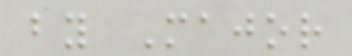by Major
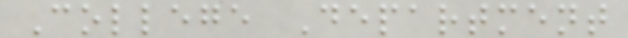College Department
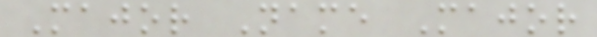Major Name Major
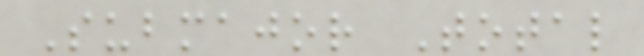Submajor Total
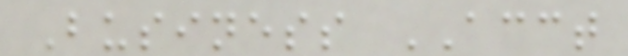Business ACCT
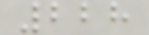228
